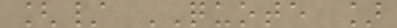[/ QUOTE ]
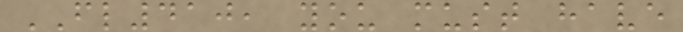FL410, you must have
